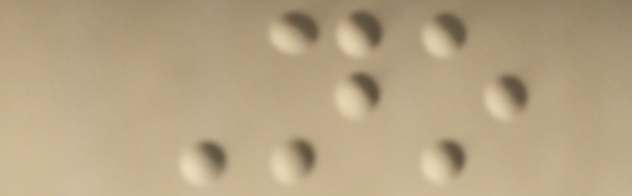No
